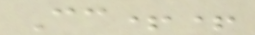Cc++
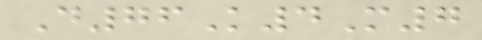D76K4M7
